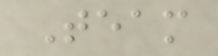Team
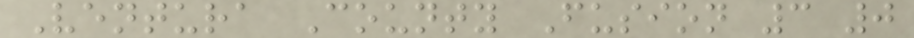Ventura County Fusion 3 0
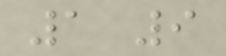1 9
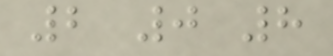2 0 8
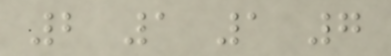2 1 1 7
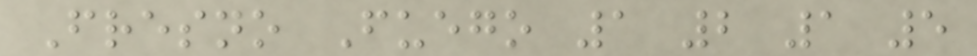Fresno Fuego 1 2 1 5
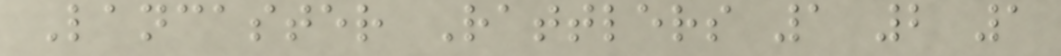Lancaster Rattlers 1 2 1
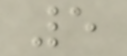5
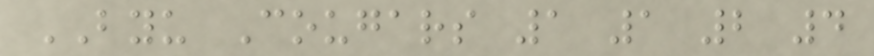BYU Cougars 1 1 2 4
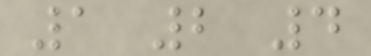1 2 4
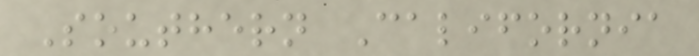Southern California
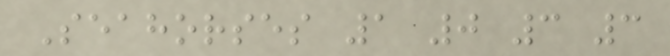Seahorses 1 0 3 3
